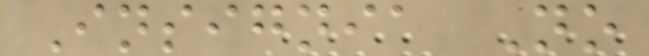Insignia No
